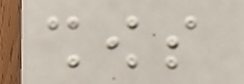shows
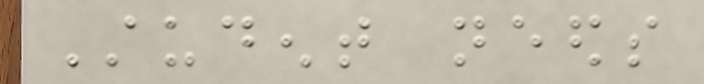Student needs
